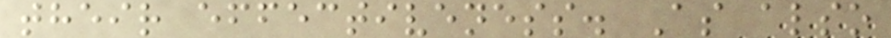their effectiveness. As also
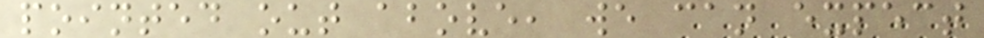pointed out above, we can expect
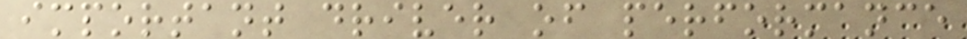important driver of performance
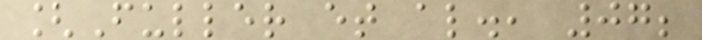[Fuller et al., 07;
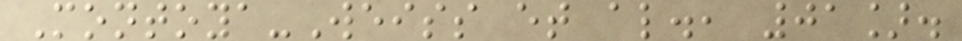Montoya-Weiss et al., 01].
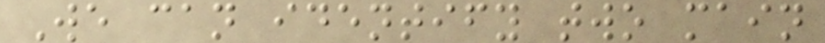We can identify two main
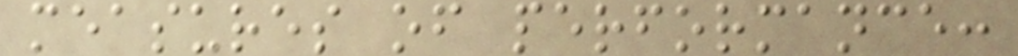measures of performance:
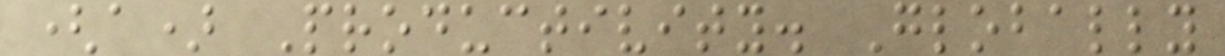(a) Productivity. Globally
